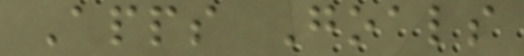Apps Goals
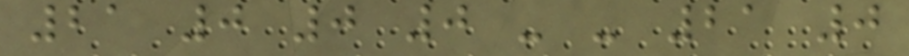21 0 0 0 - - 21 0
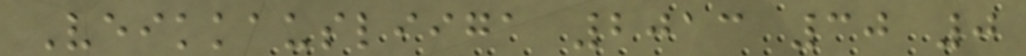Veikkausliiga 2013 30 0
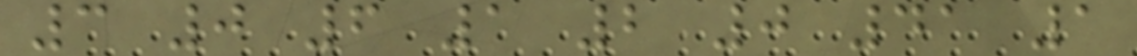3 0 6 1 2 0 41 1
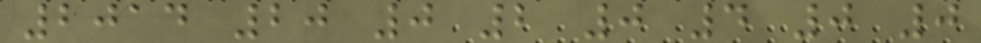2014 20 0 2 0 4 0 0
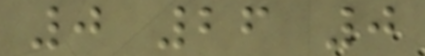0 26 0
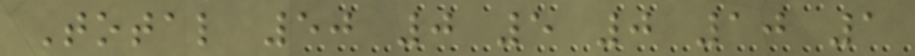Total 50 0 5 0 10 1
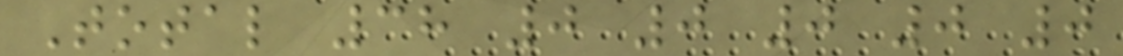Total 38 0 0 0 0 0
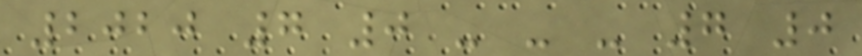2020 7 0 - - - 7 0
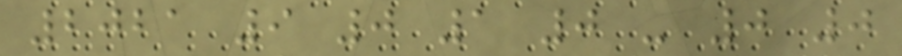2021 9 0 1 0 - 0 0
